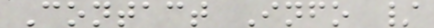Contact Info /
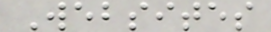Websites
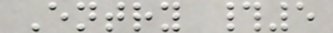Entry #5
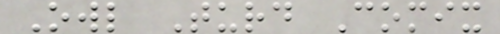Owl Turd Comix
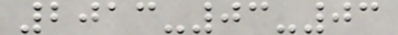2013-03-03
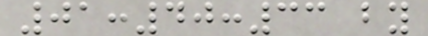01:40:33 by
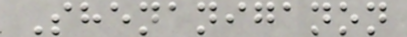Shenaniganon
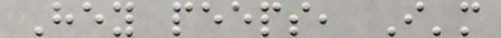Hey peeps, I'm
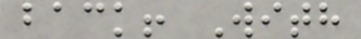back! With
